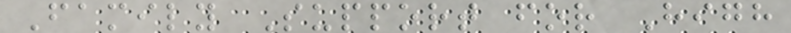Family Support for High
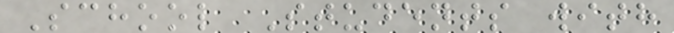School Students with
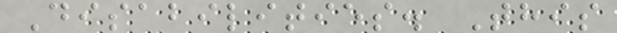Disabilities. This
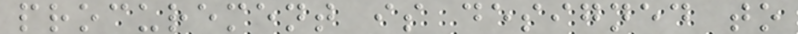procurement is designed to
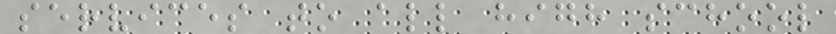services to all high school
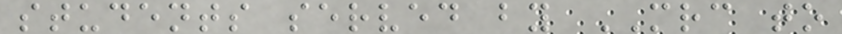students served by MRC to
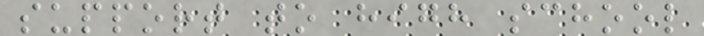support to high school
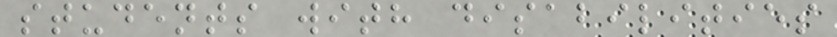students with disabilities
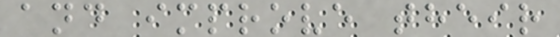and improve their
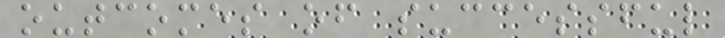outcomes of successful
